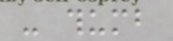- thumb
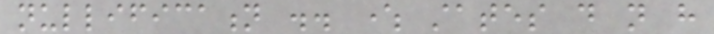nullification .. where states do not have
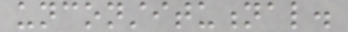unconstitutional.
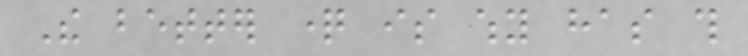The better question is why has this
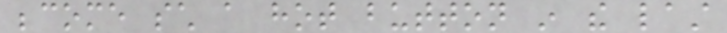become such a hot button in the last
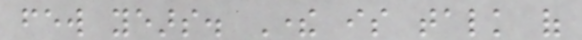few years. There is talk of
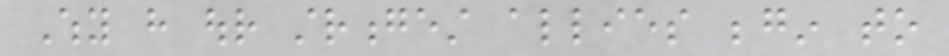Why have our strongest allies begin to
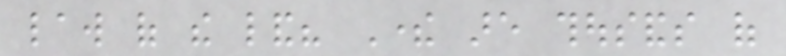law of the land? There are thousands of
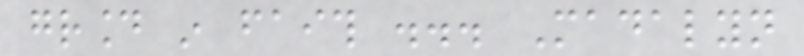ground in faith ... Madalyn
